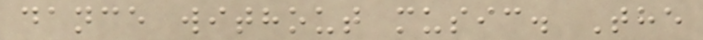dance without music. The
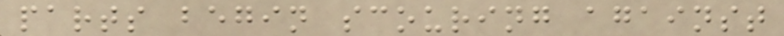parts begin scouring against
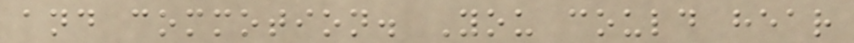and commotion. You could hear
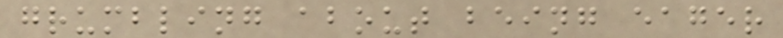grumbling about being eager
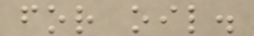for oil.
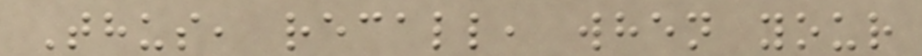Thus, recall, when your
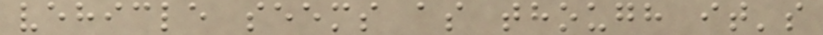vehicle seems as though it's
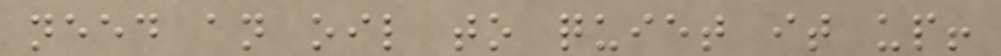need an oil to quiet it up!
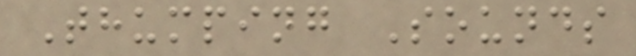Thumping Sounds
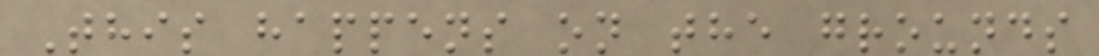This happens on the grounds
